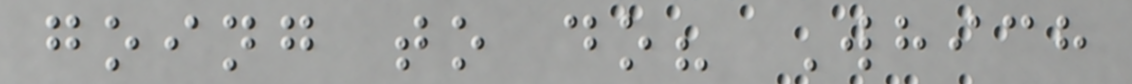going to do? Which
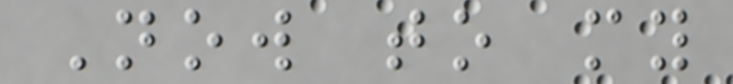Now to my
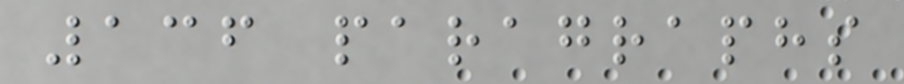136 paragraphs
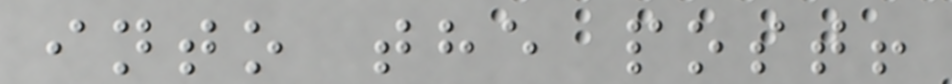into the post!
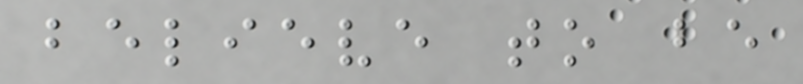believe to be
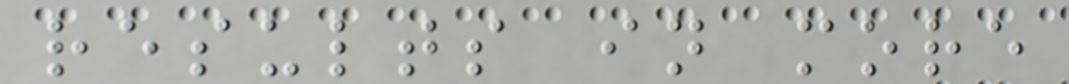results in more
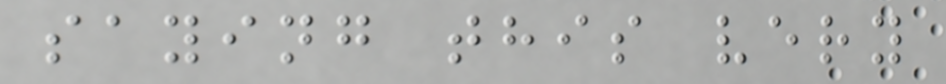saying this very
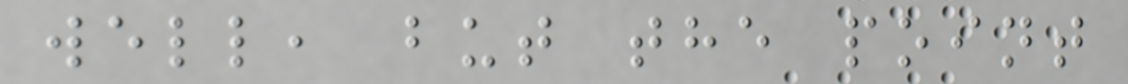well, but the point
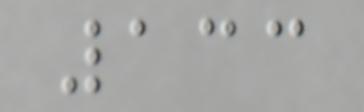133
